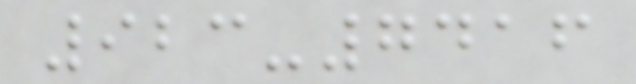923-7416
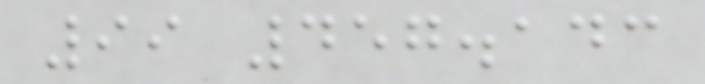99 457.143
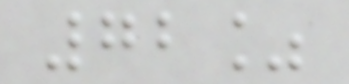72%
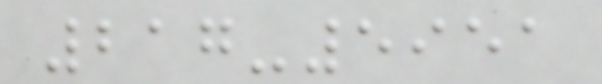217-5951
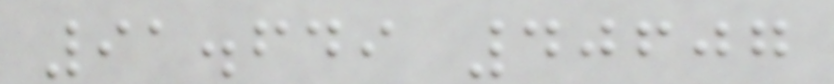91.649 40607
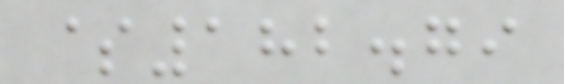$182.79
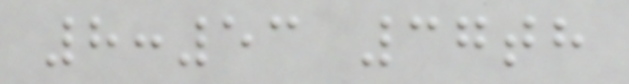8:53 37th
